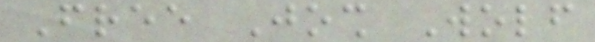Free Josh Wolf
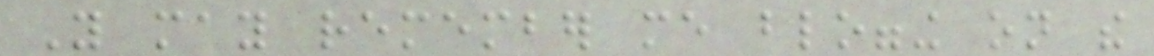You may remember me blogging on the
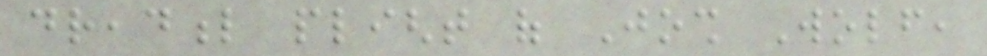dreadful plight of Josh Wolf,
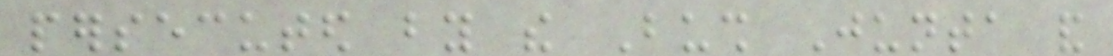persecuted by the Bush Junta and
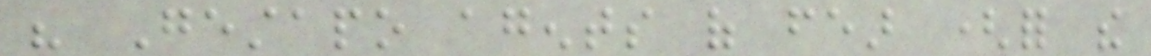his Gestapo agents of fear (for the
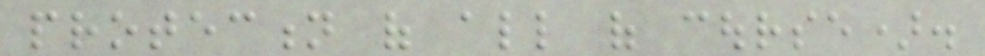protection of all of course).
